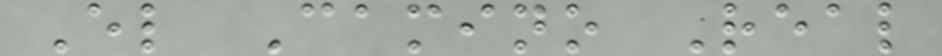El Camino Real
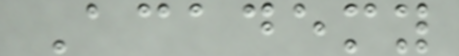Academy
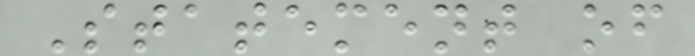Statement of
